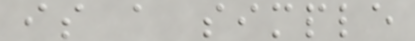is a simple
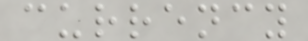currency
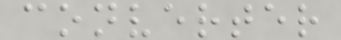converter
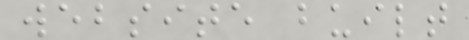website built
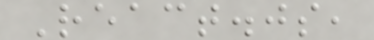React.js,
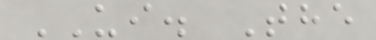UI. The
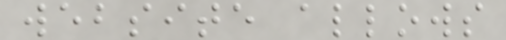website allows
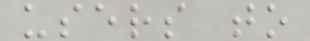users to
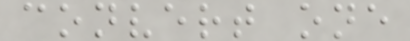convert one
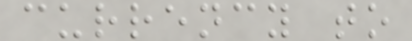currency to
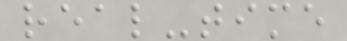real-time
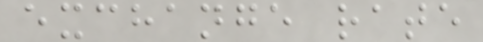exchange rate
